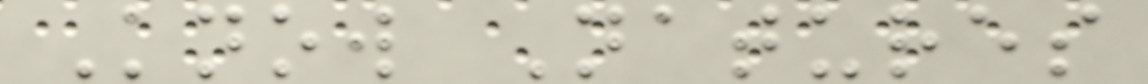Know Natures
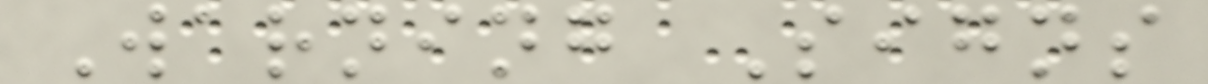Warning Signs
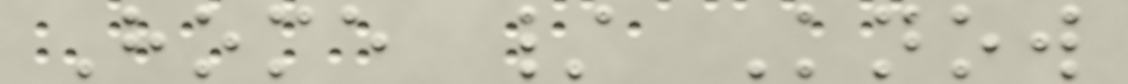Home / Know
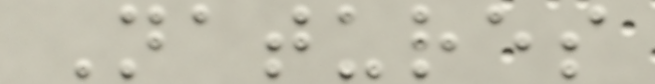Natures
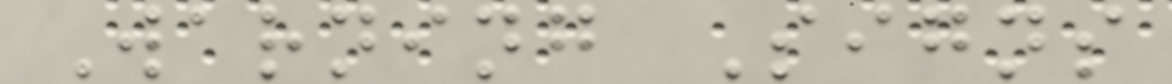Warning Signs
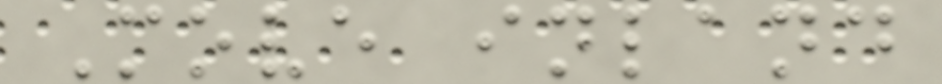Move inland
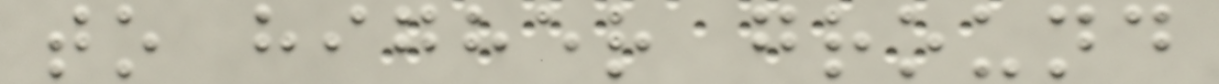to higher ground
